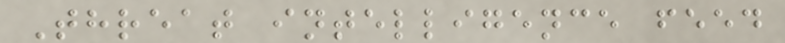Threat intelligence feed
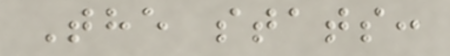The stats:
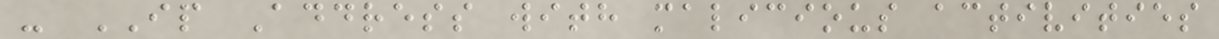- IP Address with malicious activities
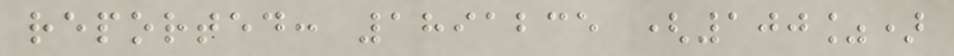reported: 1891235 (100%)
